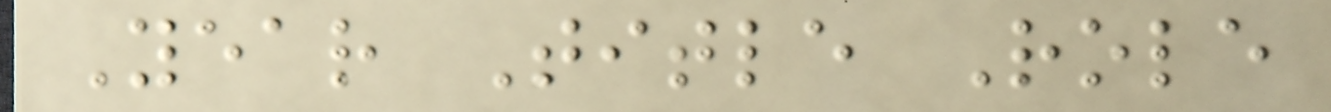Year Title Role
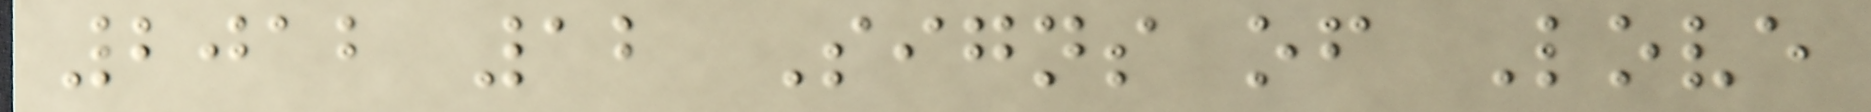2012 12 Signs of Love
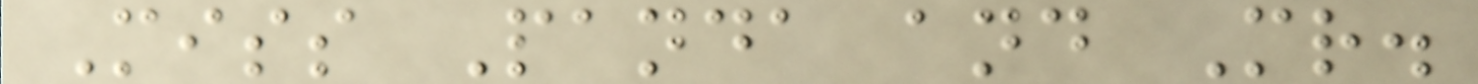Miss Panda and Mr.
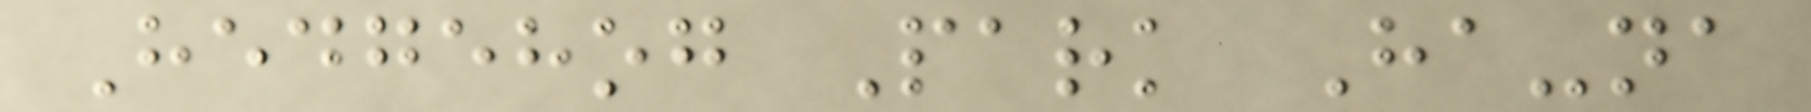Hedgehog Park Ha-na
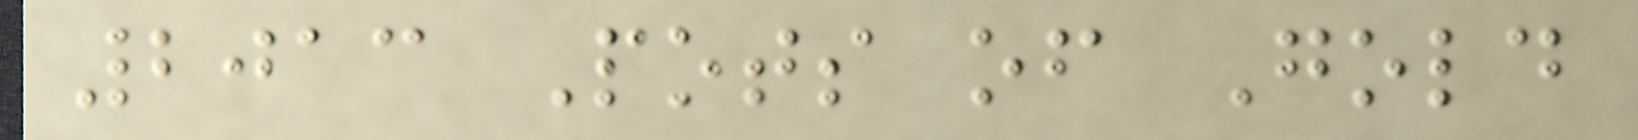2013 Pots of Gold
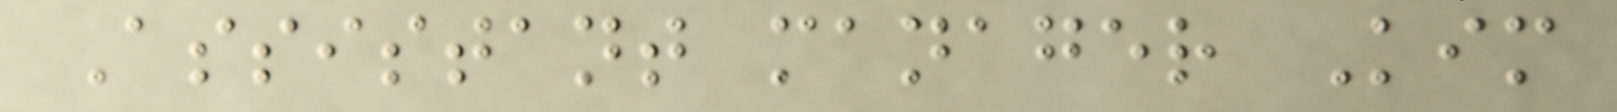Assistant manager Kim
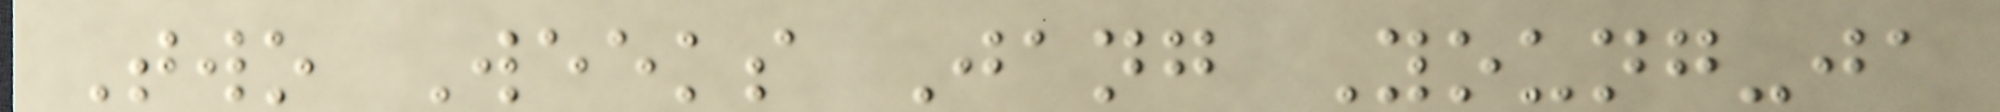Two Weeks Jang Young-ja
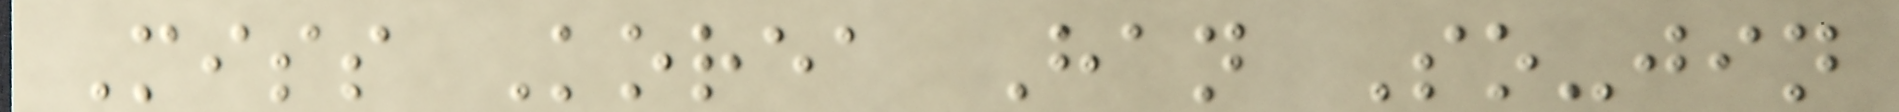Miss Korea Han So-jin
